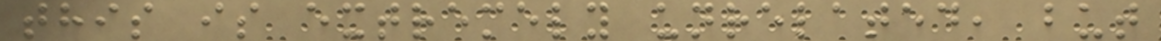this is extremely unrelated, but
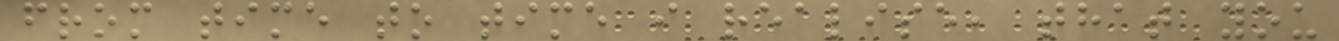from time to time i realise, that you
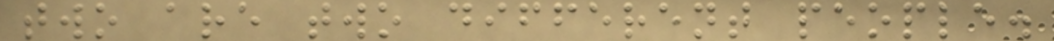two are two different people.
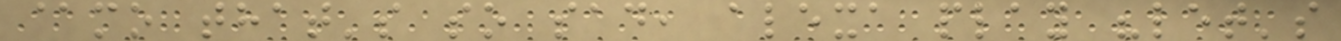@mo that's so sad, alexa play "let's
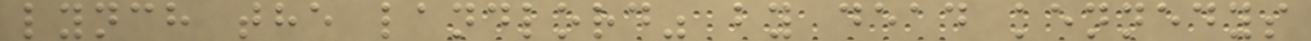lynch the landlord" by dead kennedys
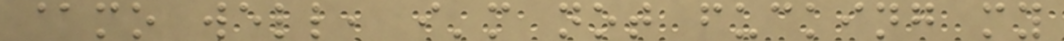@mo well, i'm not fucking my
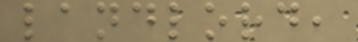landlord,
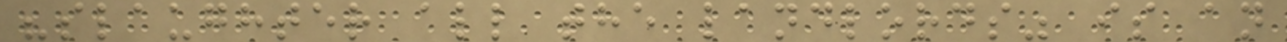"slaughter all the landlords" is an
